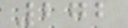272
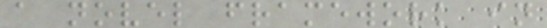a novel framework in
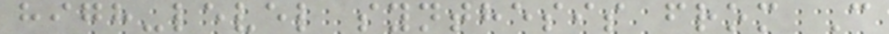high-level synthesis from C
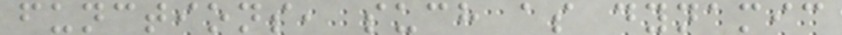functions, such as dynamic
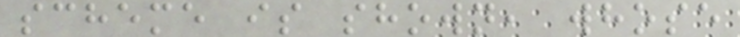scheme is shown, whose
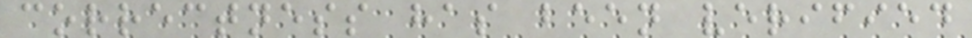correctness has been verified
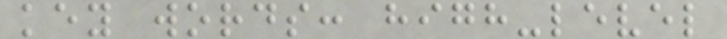key words: high-level
